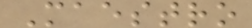Maestro
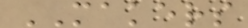MAKERS
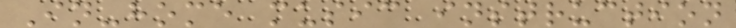In-home music instruction
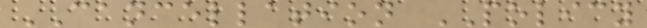CANCELLATION POLICY
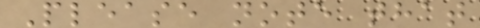Please note that
